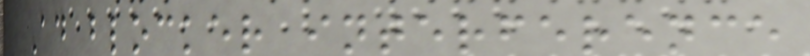Ad blocker interference
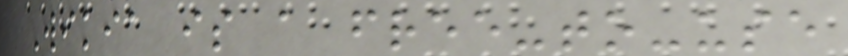Wikia is a free-to-use
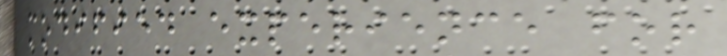modified experience for
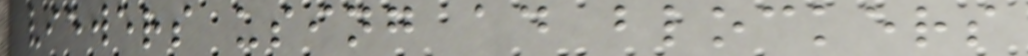viewers using ad blockers
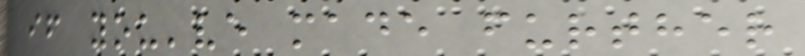if you've made further
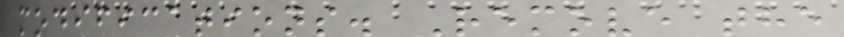modifications. Remove the
